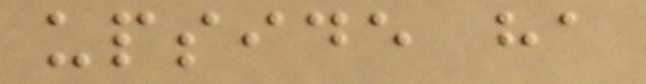upside ha
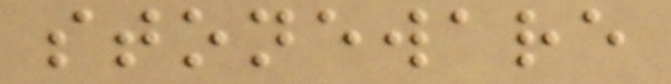stoneware
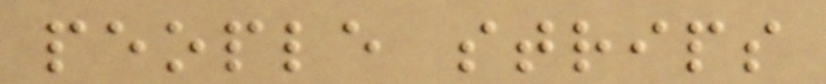people strips
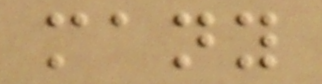many
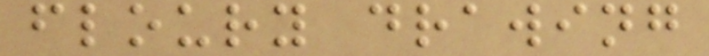floury drawing
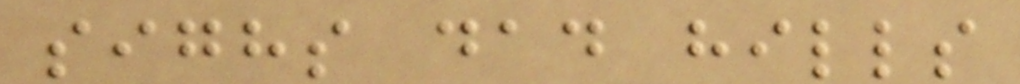sighs dad hills
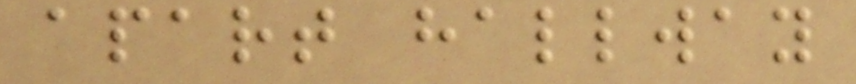apart hallway
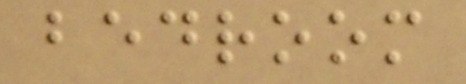bedroom
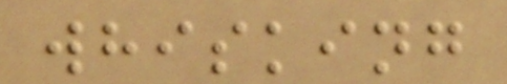whisking
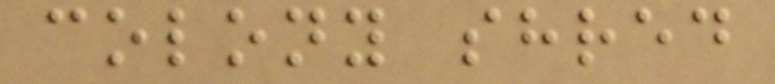colony shred
